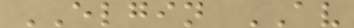ELGIN AV
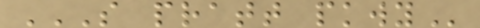S PRATT PKWY
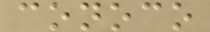conoco
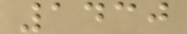1430
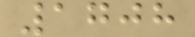1708
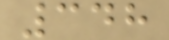348
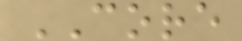CORE
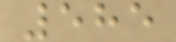585
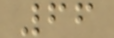66
